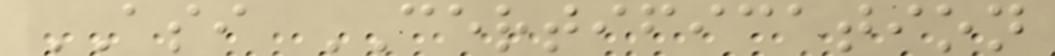ASI CERTIFICATION
